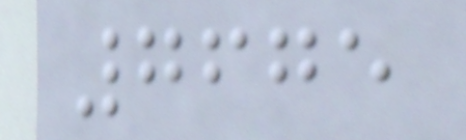7675
